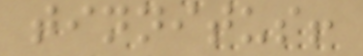tinnitus!
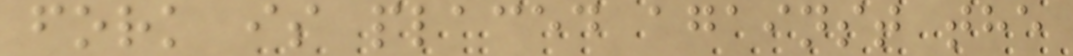fork is placed against the
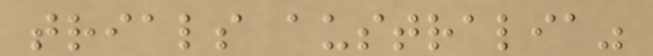trials australia"
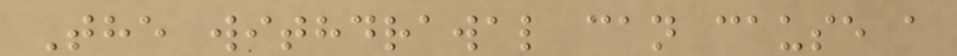The withdrawal can cause a
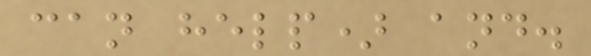can help) and.
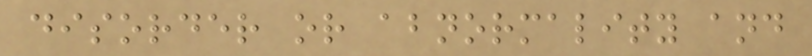disorder or abnormality and
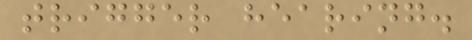trigger hearing.
